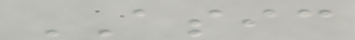ASIC
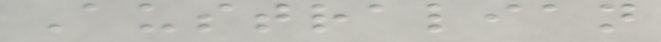Australian
